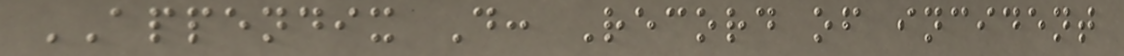APPENDIX D: Record of incident
